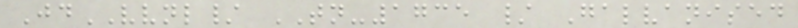JdVVNL/ TN-1735 / Galvanised
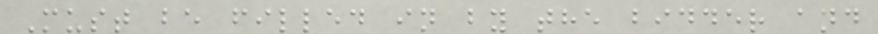Must be filled in by the bidder and
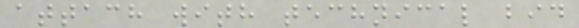attach with technical bid
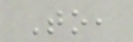To,
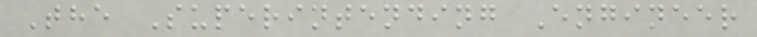The Superintending Engineer
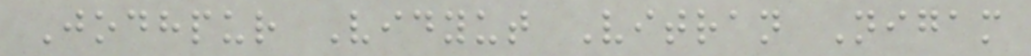Jodhpur Vidyut Vitran Nigam
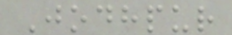Jodhpur
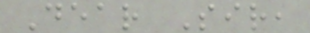Dear Sir,
